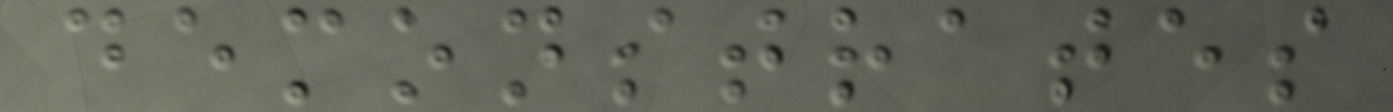demonstrates
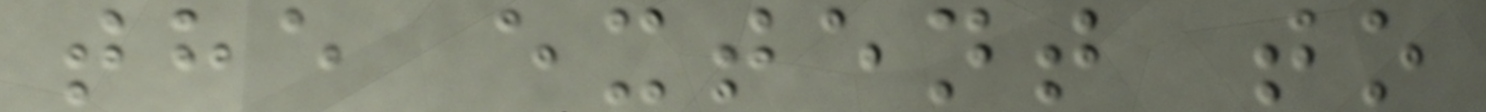the extent to
